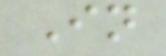In
